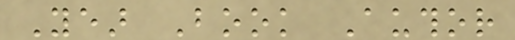Year Book Author
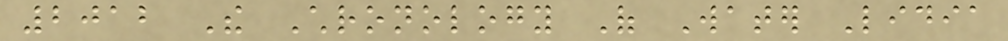2012 The Chronology Of Water Lidia
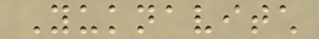Yuknavitch
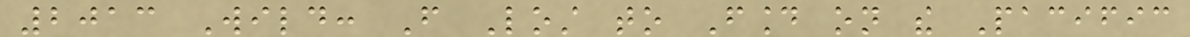2013 Wild: From Lost to Found on the Pacific
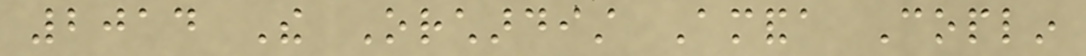2014 The Orchardist Amanda Coplin
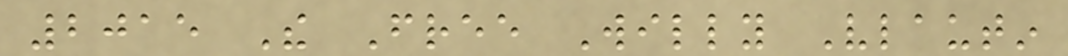2015 The Free Willy Vlautin
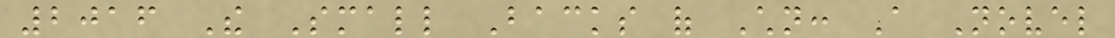2016 The Small Backs of Children: A Novel
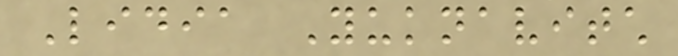Lidia Yuknavitch
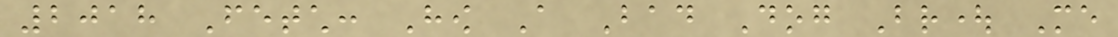2018 Fetch: How A Bad Dog Brought Me
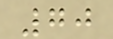70
